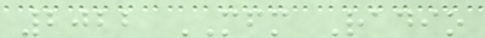2022 MFM Radio
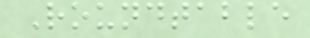Roundtable
